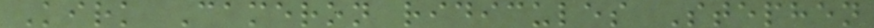Kirk Cameron ridicules Stephen
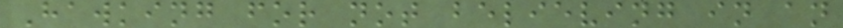Hawking for not believing in an
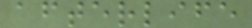afterlife
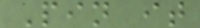Pin it
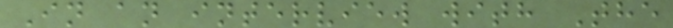In an interview with The
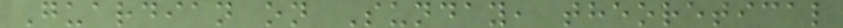Guardian on Sunday, theoretical
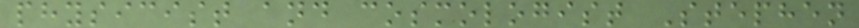physicist and cosmologist Stephen
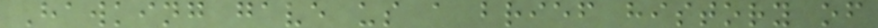Hawking gave us a brief history of
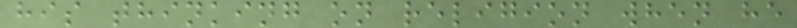his thinking on religion when he
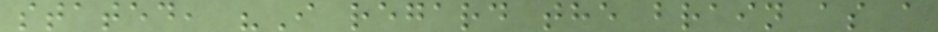stated, "I regard the brain as a
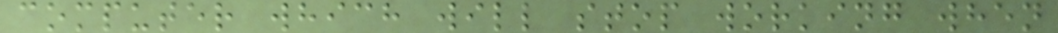computer which will stop working when
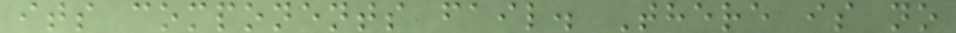its components fail. There is no
